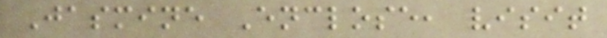Jasmine Enclose, visit
